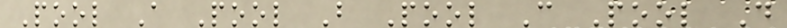Pool A Pool B Pool C Pool D
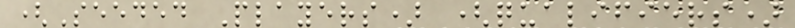(Seeded Players) (qualifiers)
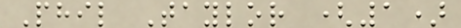Phil Taylor (1)
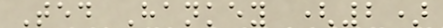Ted Hankey (2)
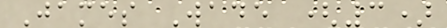James Wade (3)
